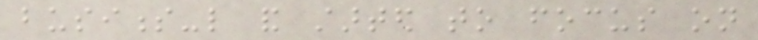business-like and started to focus on
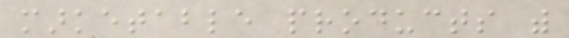marketable products with
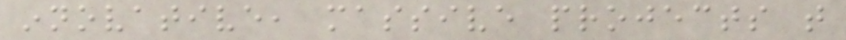innovative, massive projects that
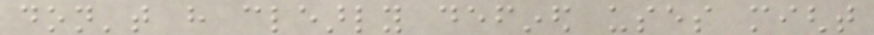don't have clearly defined uses might
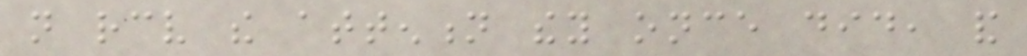not receive the attention they once did, and
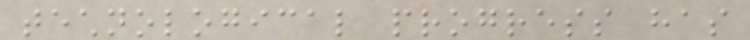technological progress has
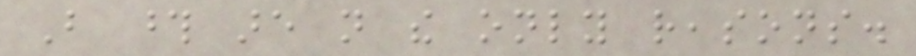But those are not the only reasons.
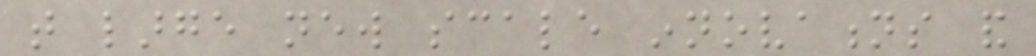that large new scale innovations and
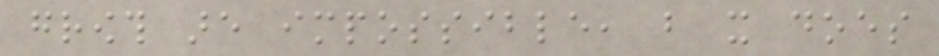growth are impossible, but it does
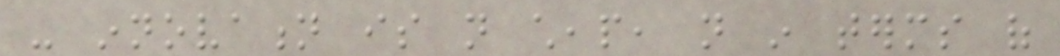- innovation is not cheap, not in terms of
